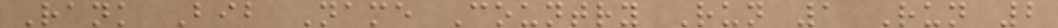Rank Bib Name Country Run 1 Run 2
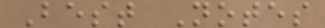Best Notes
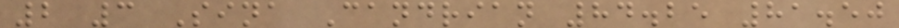2 3 Sina Candrian 84.25 81.50
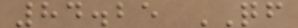84.25 QF
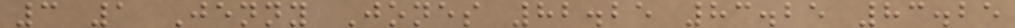3 1 Jenny Jones 82.25 83.25 83.25
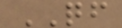QF
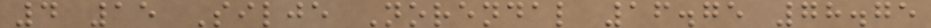4 15 Silje Norendal 16.75 78.75
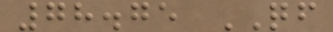78.75 QF
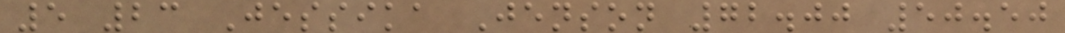5 23 Jessika Jenson 72.00 50.50
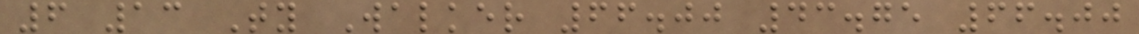6 13 Ty Walker 66.00 43.75 66.00
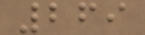269
